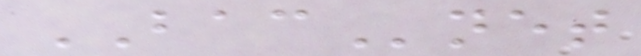BACnet
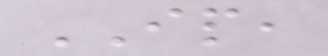IP,
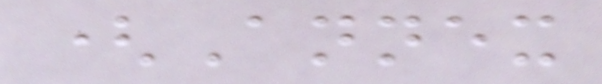(Annex
